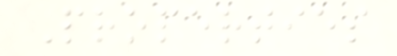Properties
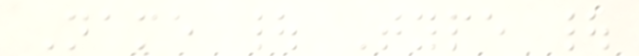Name | Type |
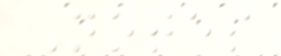Notes
